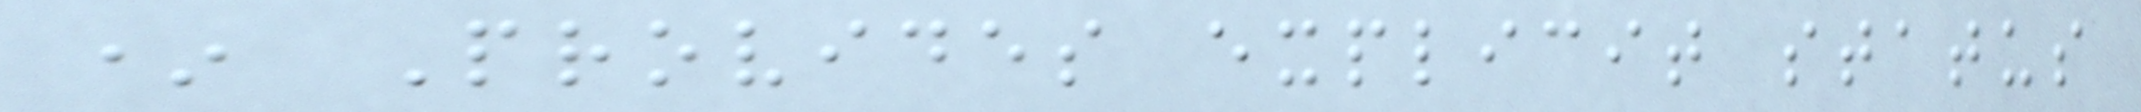* Provides explicit status
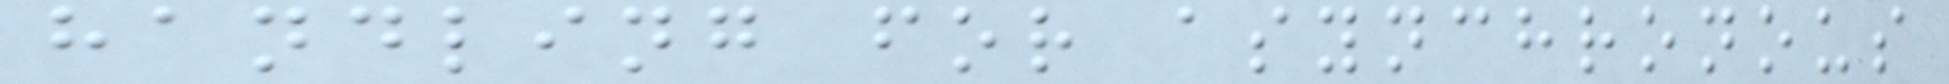handling for asynchronous
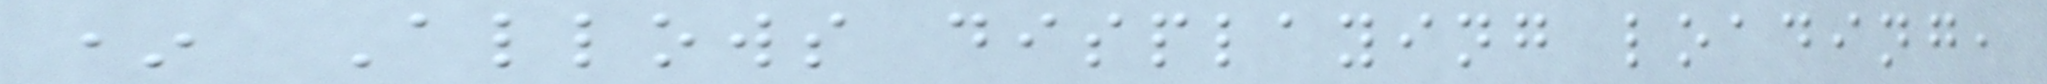* Allows displaying loading,
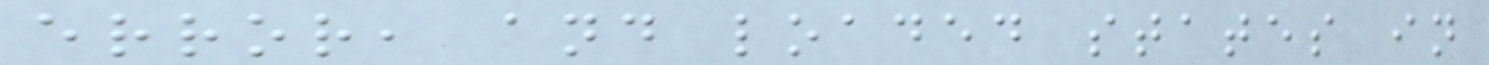error, and loaded states in
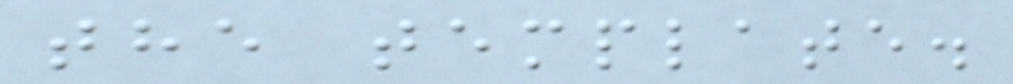the template.
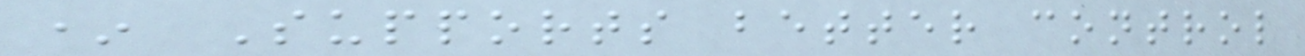* Supports better control
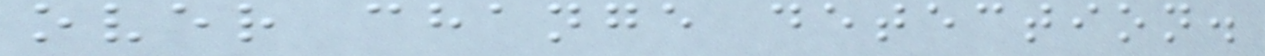over change detection.
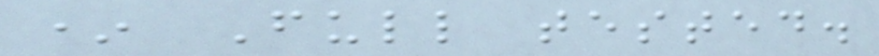* Full tested.
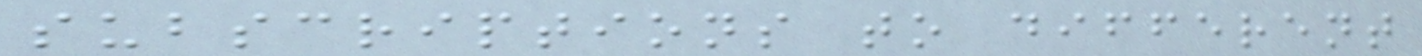subscriptions to different
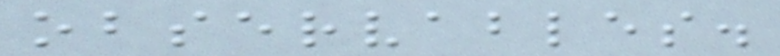observables.
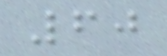60
